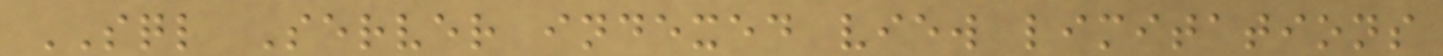SQL Server indexed view limitations
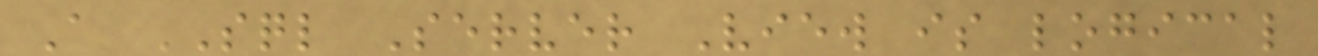A SQL Server View is logical
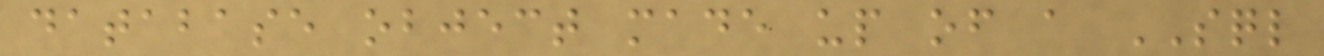database object made up of a SQL
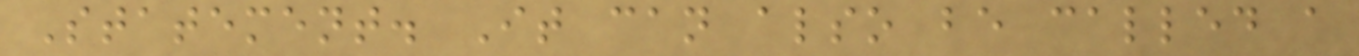Statement. It can also be called a
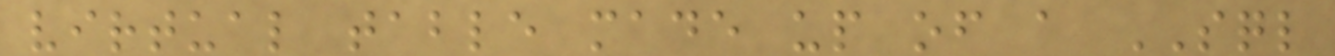virtual table made up of a SQL
